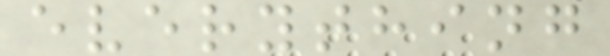everything
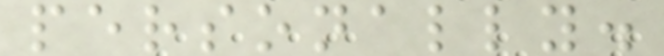personally.
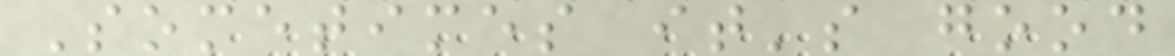Sometimes it's good
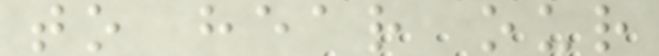to hear our
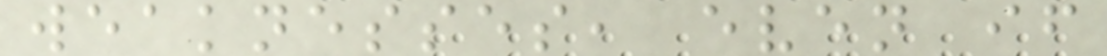weaknesses, even if
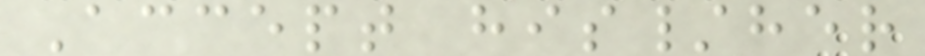Accept his/her
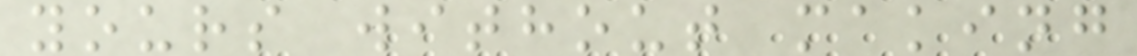yours without making
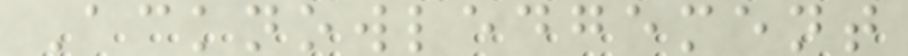Acknowledgement
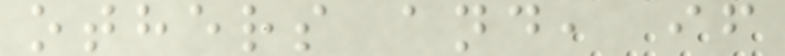others and, if
